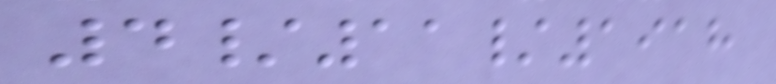4/11/1918
